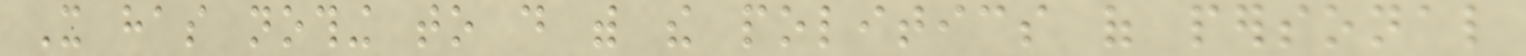It has nothing to do with the politics of personal
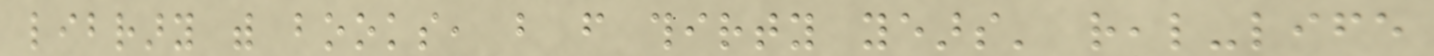library with books, but from thirty years' real-life
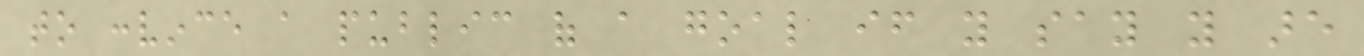to convince a public of a goal if you say you are
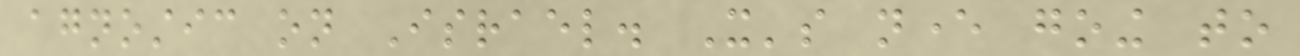agnostic on Israel. It's never going to
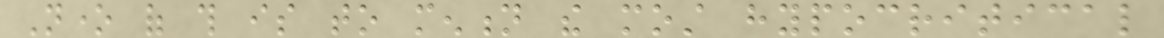None of this is to mention the most hypocritical
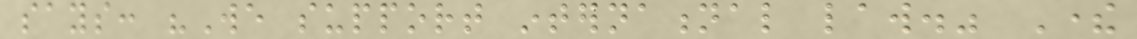says: "We support international law." There
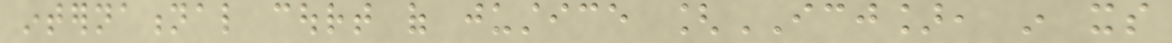international court of justice [ICJ], in its
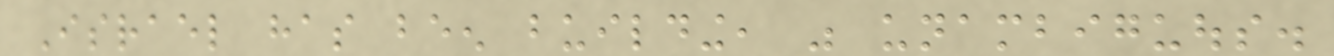Israel has been building, was unambiguous.
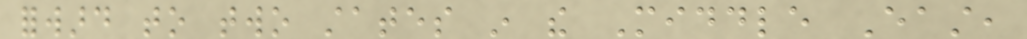forward to two states in the Middle East,
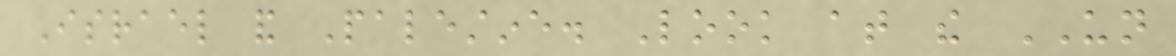Israel and Palestine. Look at the UN
